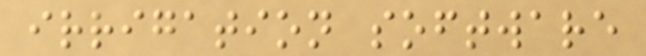irrigation software
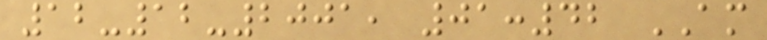12-12-2001, 01:42 AM
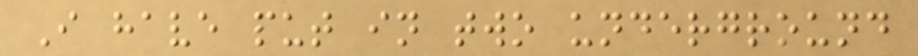I have put in two underground
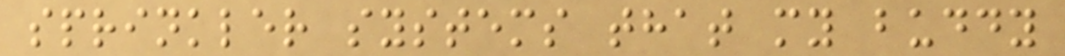sprinkler systems that my buddy
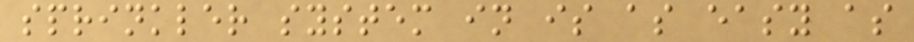sprinkler system in is as easy as
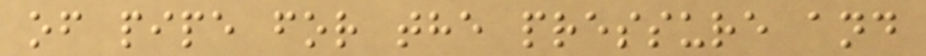of pipe for the pressure and
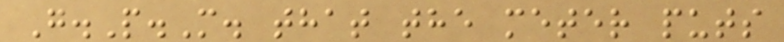G.P.M. that the meter puts
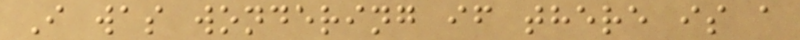I was wondering if there is a
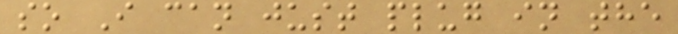so I can just plug in the
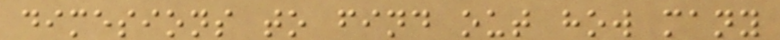dimesions to find out how many
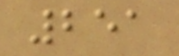251
